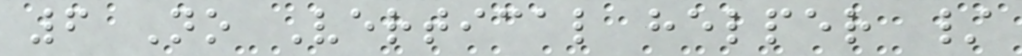6 No Vertical helper /
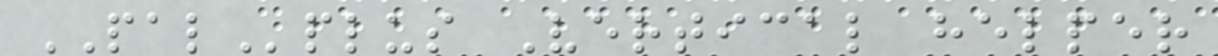PALplus Vertical helper
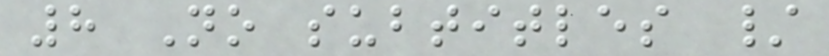8 No subtitles /
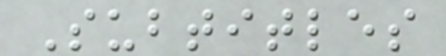Subtitles
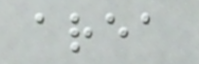area
